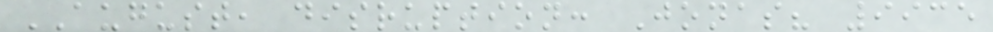AUGUST, disruption: Jonas? 9935
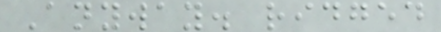Anyway. ridged
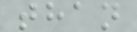than
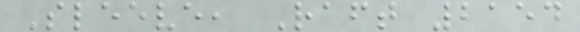Sleeve, Raft 2154
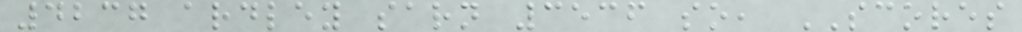4237 ardley sarn 3536 so, SCORES
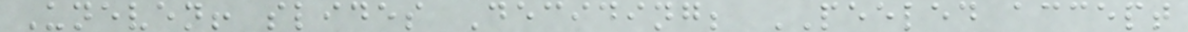Uneven! slides Deciding; PEELED accept
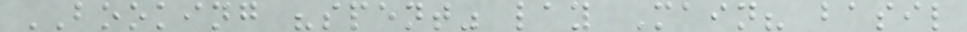BOOKING "spent" lay Main? basil
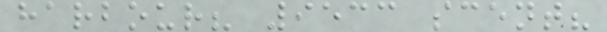harbour? 9533 scent?
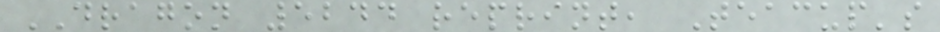DRAGON 5244 reprint, Teacup's
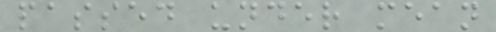passed under mean
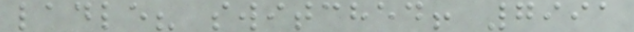ladle? switched! 7991
